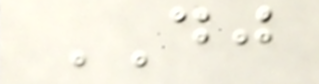DJ
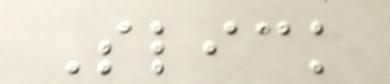Slick
